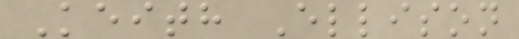Keith Ellison
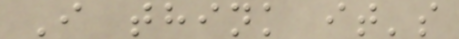I think it's
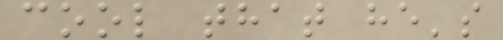cool that he's
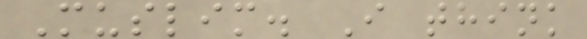Muslim. I think
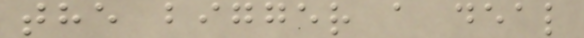the bigger a deal
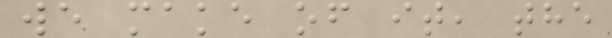we make of it, the
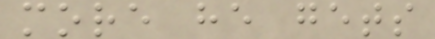more he gets
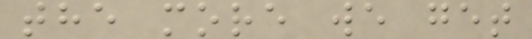the more we get
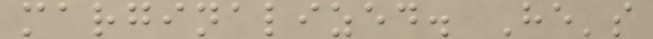marginalized. He's
